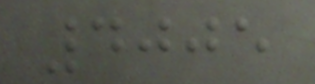4005
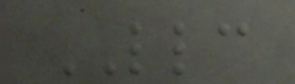LLC
